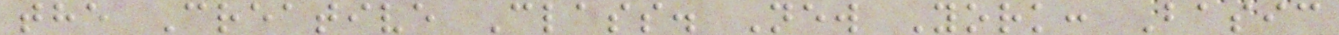the Creative Class. New York: Basic
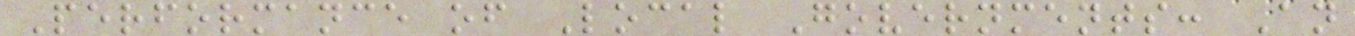Performance of Local Governments: An
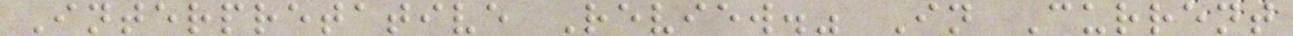Interpretative Review." In Current
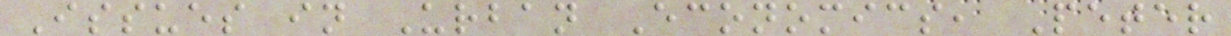Issues in Urban Economics, Peter
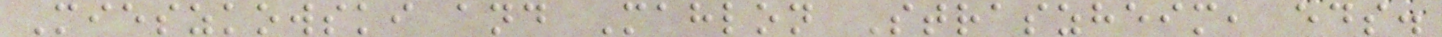Mieszkowski and Mahlon Straszheim, eds.
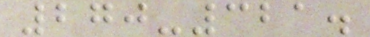270-321.
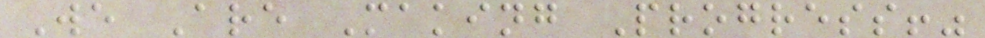We Are Making Progress!"
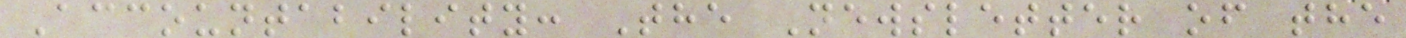Accountability: The Newsletter of the
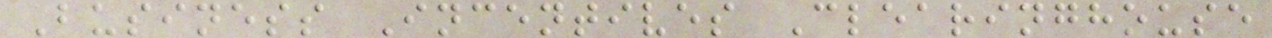Business Incentives Clearinghouse
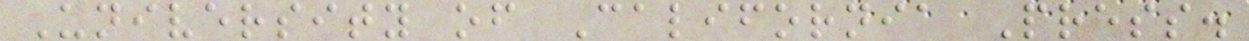University of California Press.
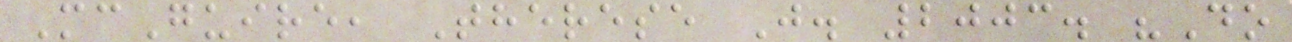McGuire, Therese J. 2003. "Do
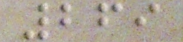269
